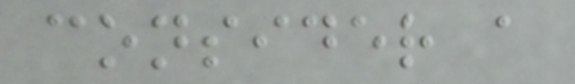consider a
